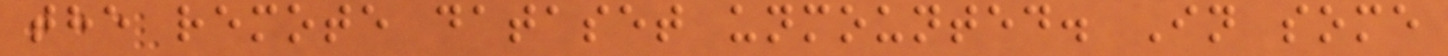the remote dataset unmounted. In some
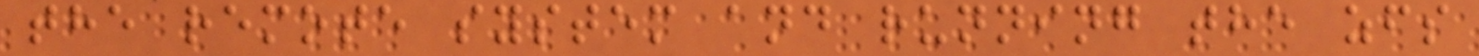the remote system and running the zfs
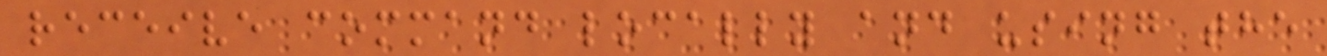receive command locally and using the
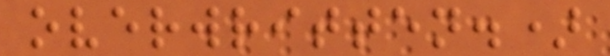overwritten.)
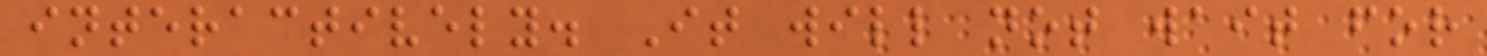interactively. It will not wait for
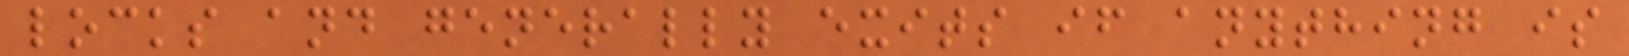locks and generally exits if anything is
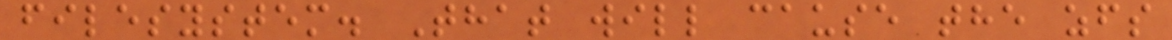filesystem. That will cause the zfs
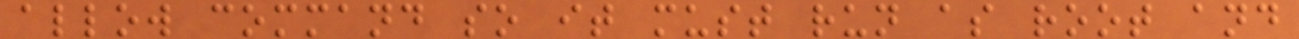allow command so it must run as root and
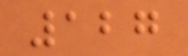127
